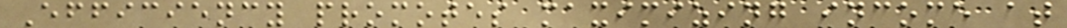Efficiency promotes maximizing income at
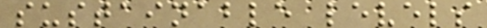sustainable levels
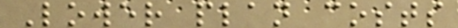Lower plan costs
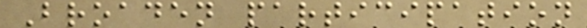Broaden participation
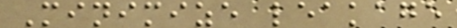Minimize leakage
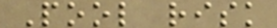Pool risk
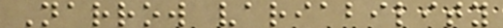Narrow variability
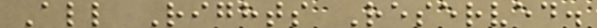All Rights Reserved.
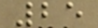25
